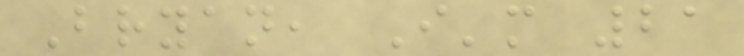Bryan, I'm 21
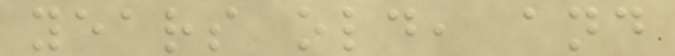years old, and
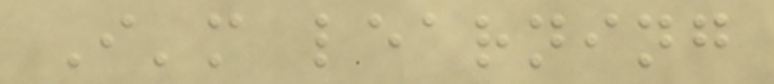I'm learning
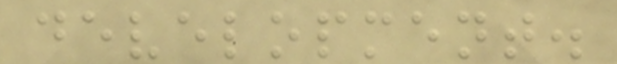development.
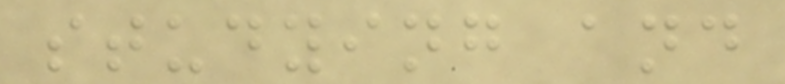studying and
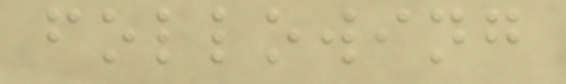following
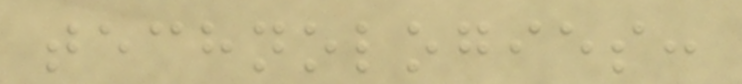technologies:
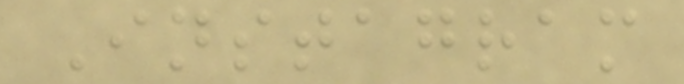Instagram
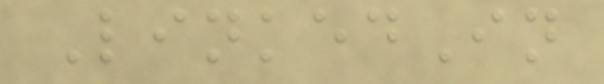LinkedIn
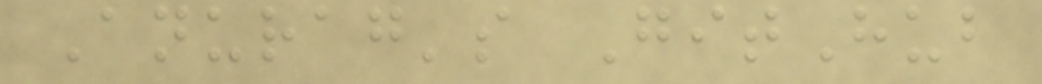Anurag's GitHub
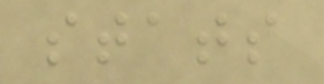stats
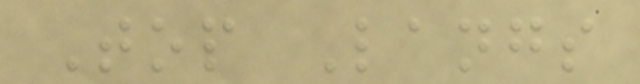Top Langs
